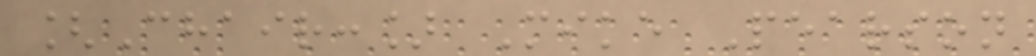[Chair:] Mike Pearson
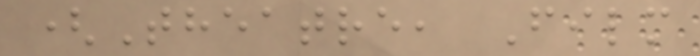(Theatre, Film
